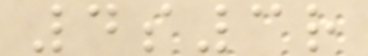4s3r
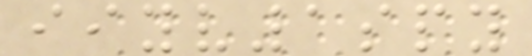iiyv1spy
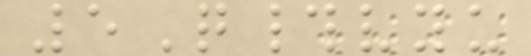5Q#vyu
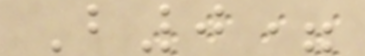B0=
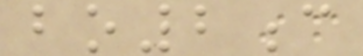bo2c
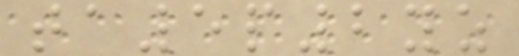ta5p2yz
